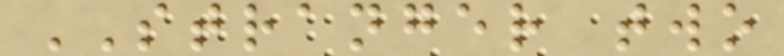STRANGER two
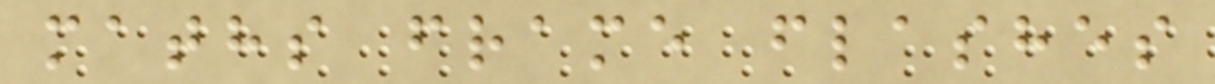maths frame flashes
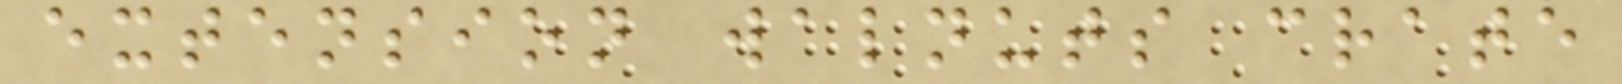extension walnuts crate
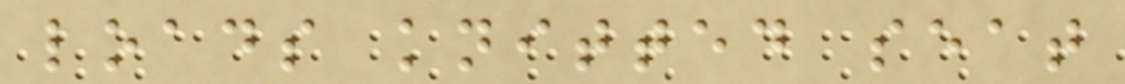loads knitted seat
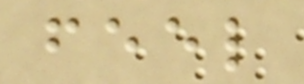feel
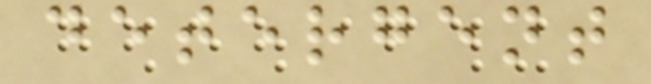detergent
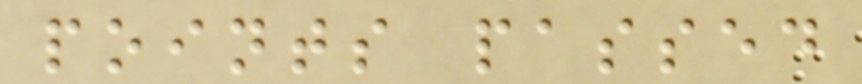points passed
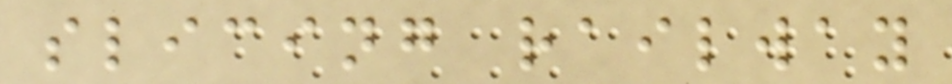slicing railway
